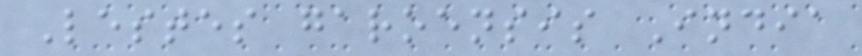Lestes garoensis India
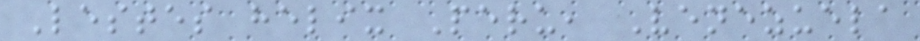Lestes helix Peru, Venezuela
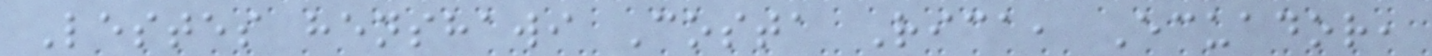Lestes henshawi Costa Rica, Ecuador,
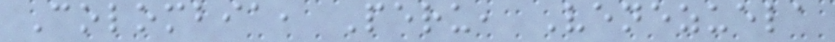Colombia, Peru, Venezuela
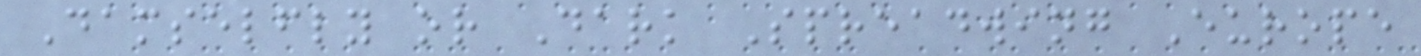Damselfly or Dark Spreadwing Europe
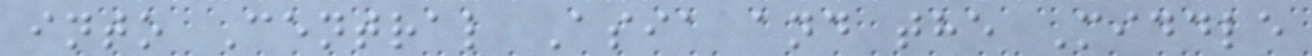into Central Asia and the Middle
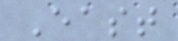East
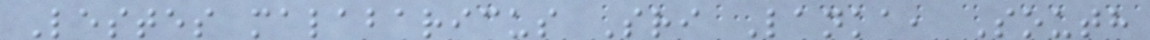Lestes malabaricus Sri Lanka, South
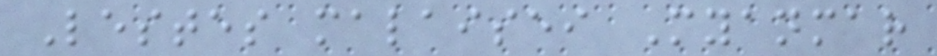Lestes malaisei Myanmar
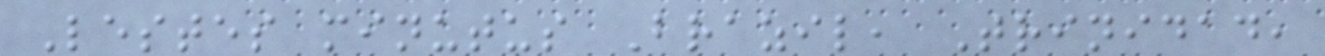Lestes minutus Brazil, Trinidad,
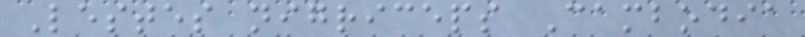Lestes nigriceps Cambodia
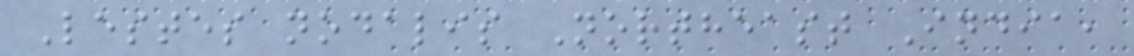Lestes nodalis Northeast India,
